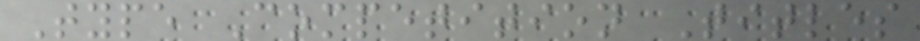Type Competition Titles
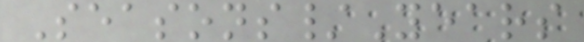Seasons/Years
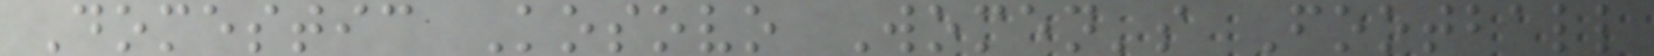Domestic Kosovo Women's Football
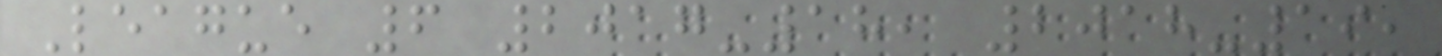League 6 2017-18, 2018-19,
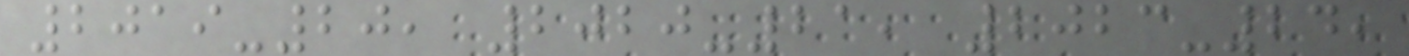2019-20, 2020-21, 2023-24,
